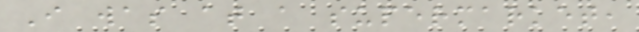I was at a supermarket,
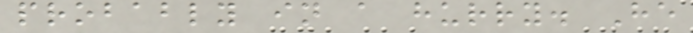probably in a hurry. He
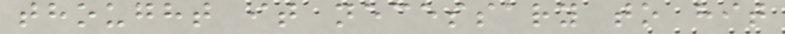thought it necessary to hit
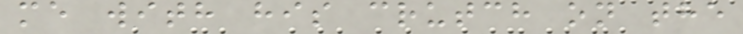me with his crutch on the
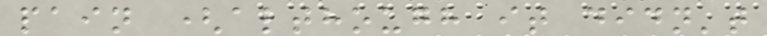pain (although it didn't
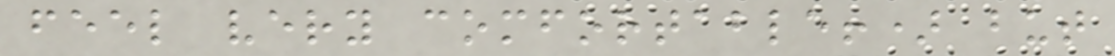feel very comfortable!) but
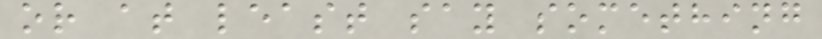or at least say something
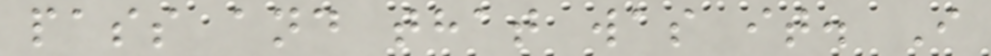pass and that was it. I
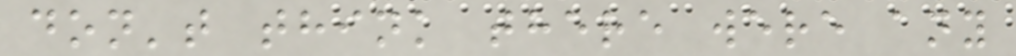don't think there were any
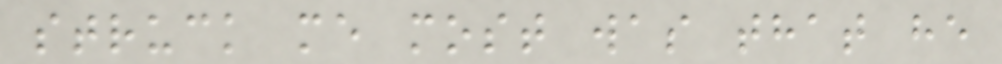struck me most was that he
